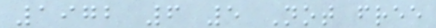1972 6 5 Not free
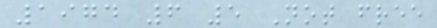1974 6 5 Not free
